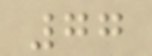77
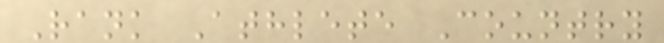Rank Athlete Country
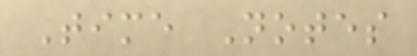Time Notes
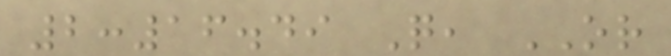2:16.49 Q, OR
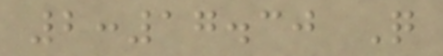2:17.30 Q
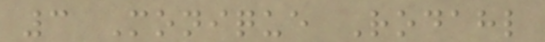3 Monique Rodahl
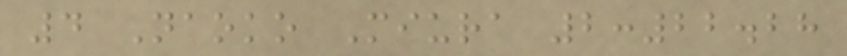4 Naoko Miura 2:22.28
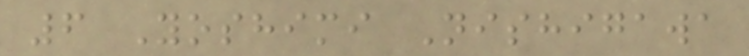6 Yoshimi Nishigawa
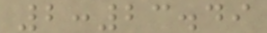2:23.49
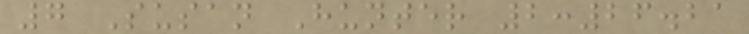7 Susan Hunter 2:26.21
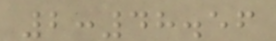2:48.56
